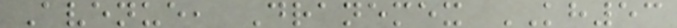Avenue, Dranemex KH53
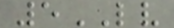5LV
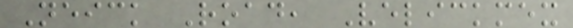Neick Road, Velickmex
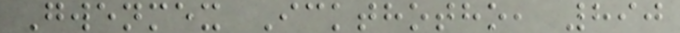Gwenmex Ickthotho, 890
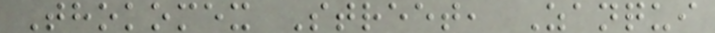Thokomex Street, Zanqui
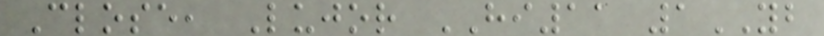Close, Lujor HI11 1YB
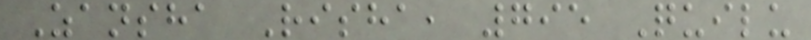Zansha Risha, 795 Quilu
